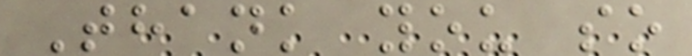Thank you so
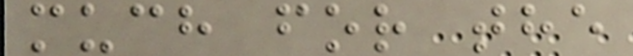much for the
